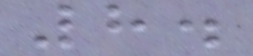8.
